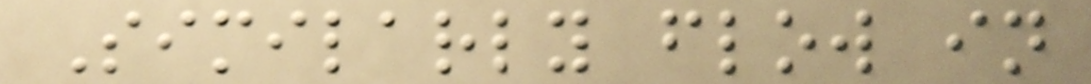Similarly flow in
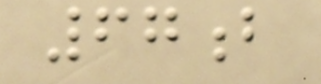67b
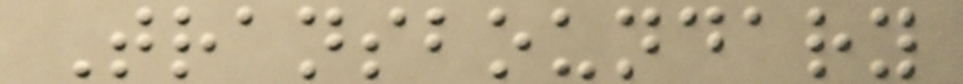Transboundary
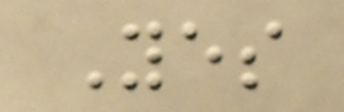Yes
